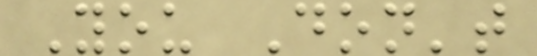You Don't
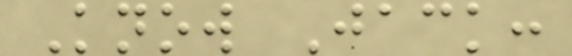Know Jack:
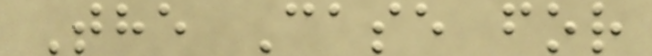The Case for
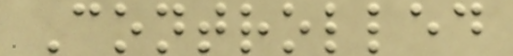Controlled
